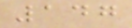147
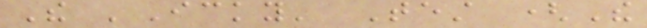The 'Icky' Test (The
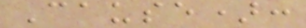Cause):
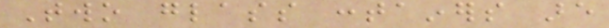Two glass containers are
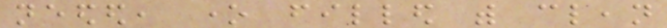needed, one filled with clean
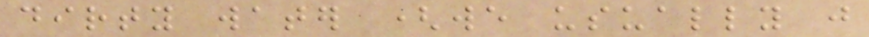dirty water (we usually just
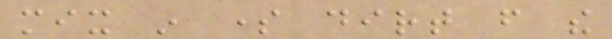mix in some dirt from the
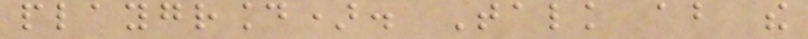playground). Talk about the
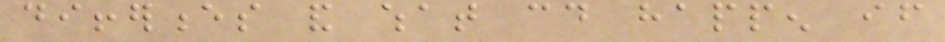differences and what could happen if
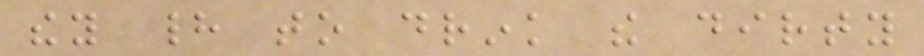they had to drink the dirty
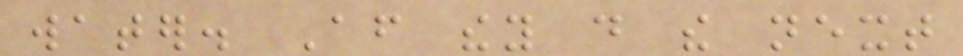water. After they do the next
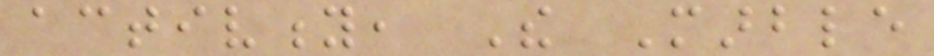activity, The Marble
